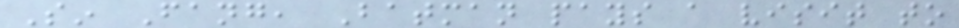Sin Fang, Batman pays a visit to
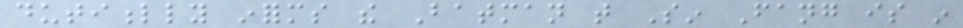dutifully informs the Batman that Sin Fang is in
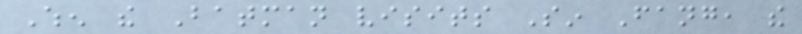When the Batman visits Sin Fang, the
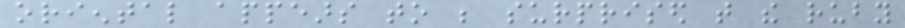oriental appears to be surprised that the ruby
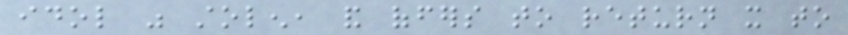idol was stolen, and offers to return it to
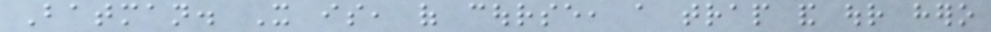Batman. It is, of course, a trap and our hero
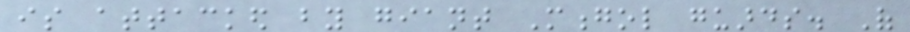is attacked by giant Mongol guards. Of
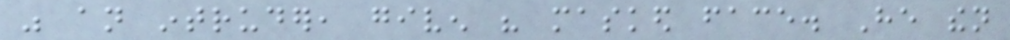was an intruder, given his masked face. He then
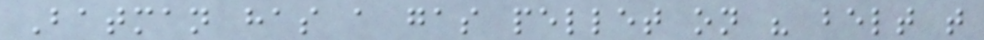Batman has a gas pellet on his belt that
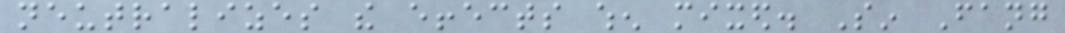neutralizes the effects when mixed. Sin Fang
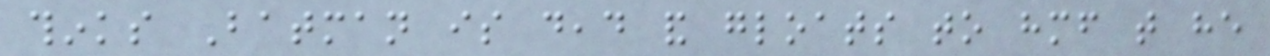thinks Batman is dead and gloats to himself that he
